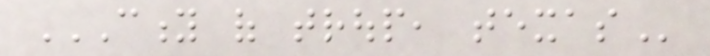CITY OF TROUP, TEXAS
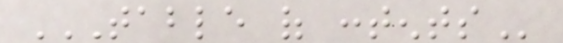TABLE OF CONTENTS
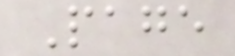Page
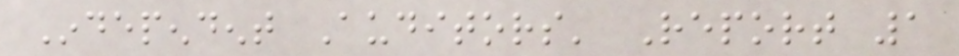Independent Auditors' Report 1
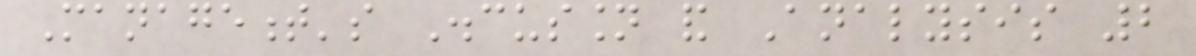Management's Discussion and Analysis 2
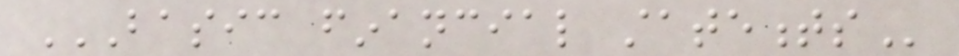BASIC FINANCIAL STATEMENTS
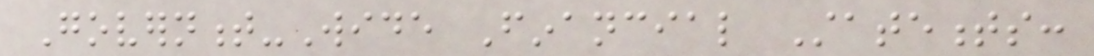Government-Wide Financial Statements:
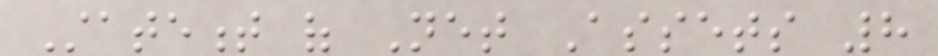Statement of Net Assets 8
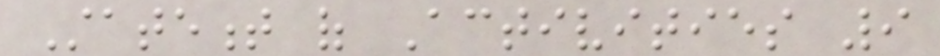Statement of Activities 9
